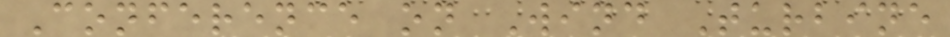Conference on Wind Turbine
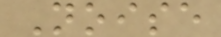Noise
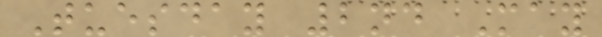Tuesday 2nd May
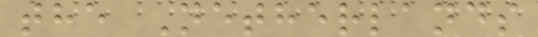the Netherlands
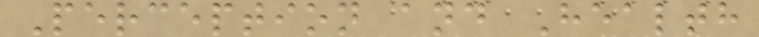Perception and Health
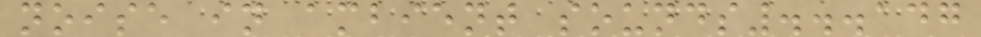noise in ambient sounds...147
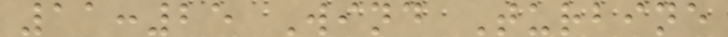11:25 Wind Turbine
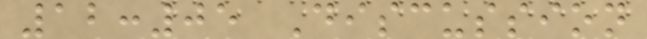12:05 Discussion
